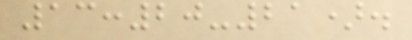13:20-21).
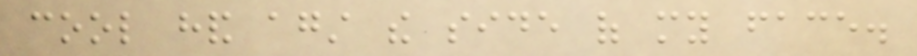cool hand against the side of my face.
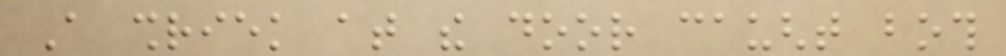A shriek at the door caught both
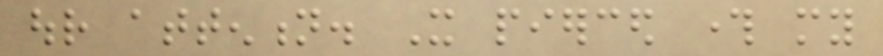our attention. It pierced through my
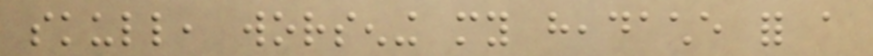skull, worsening my headache for a
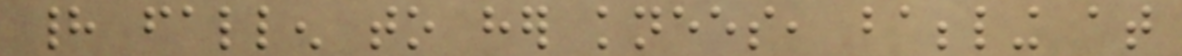had fallen to her knees, babbling at
